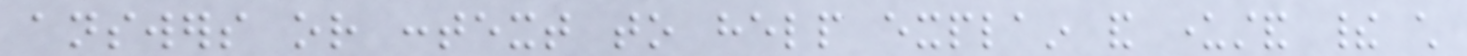answers or context to help explain and understand their child
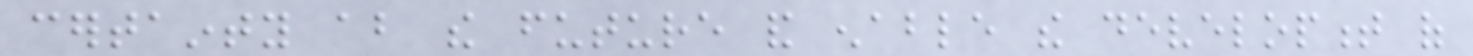certainty about the future and enable the development of
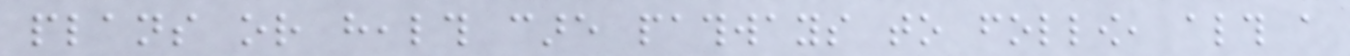plans or health care pathways to follow, although a
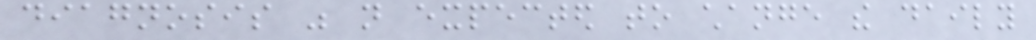diagnosis was not expected to change the daily
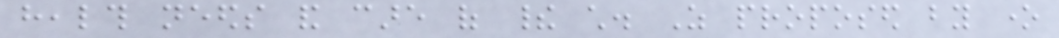health needs and care of their child. As proposed by one
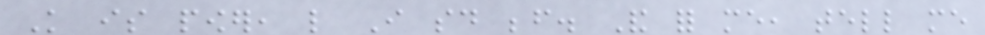Knowledge is power, like I said before. And for me, tell me
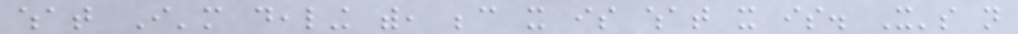what I'm dealing with, because it is what it is. It's not
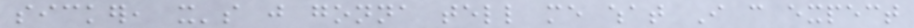sicker, it's just gonna tell me what I can expect
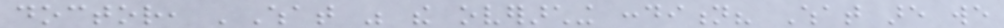doctor, 'What was the overarching condition? What are we
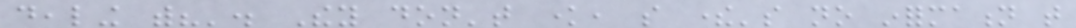dealing with?'. They don't know, so there's no information that
